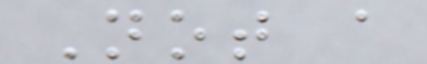Not a
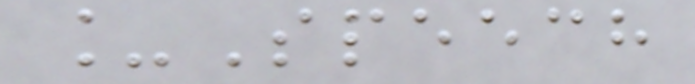_Speech
